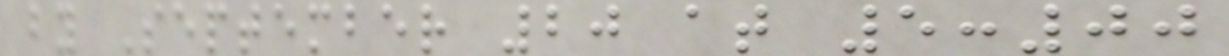by September 20 at 5:00
